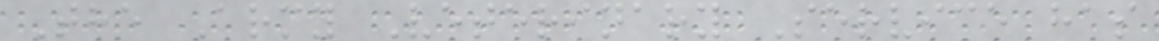The Army Veterinary Service has
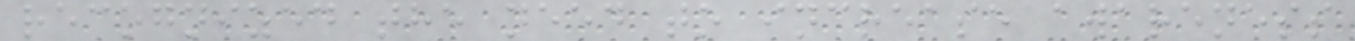recognized the need to increase awareness
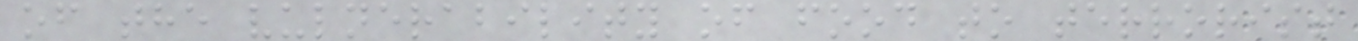of the vulnerability of food to terrorist
